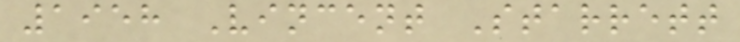1958 Vincent Starrett
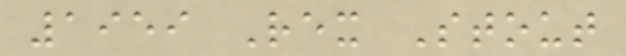1959 Rex Stout
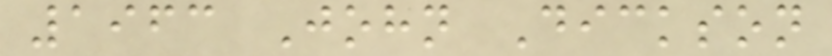1963 John Dickson
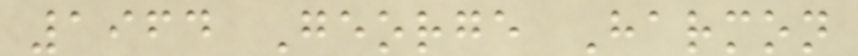1964 George Harmon
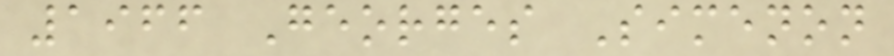1966 Georges Simenon
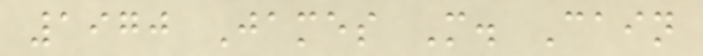1970 James M. Cain
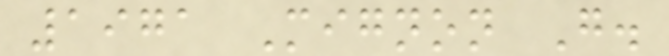1971 Mignon G.
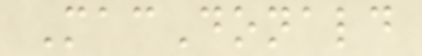MacDonald
